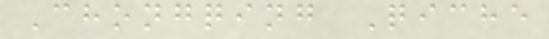Chongqing Qiche
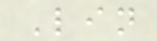Lin
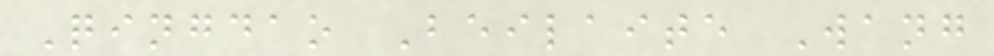Qingdao Beilaite Wang
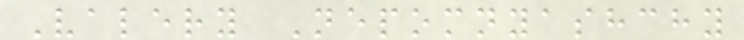Valery Nepomnyashchy
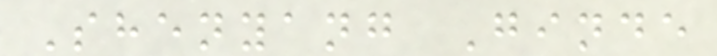Shenyang Ginde
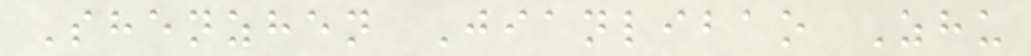Shenzhen Jianlibao Zhu
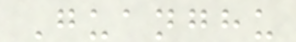Guanghu
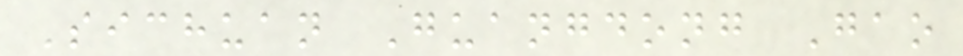Sichuan Guangdong Gao
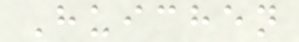Huichen
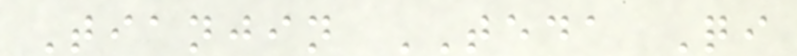Tianjin TEDA Qi
